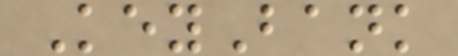KeyBank
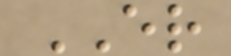ER
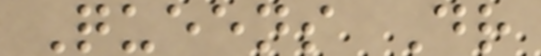Queens Dr
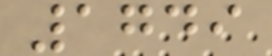1749
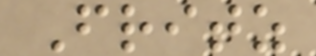Fritz
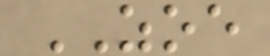ZOE
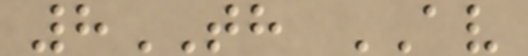8TH AV
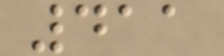411
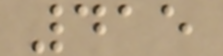415
